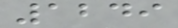1249
